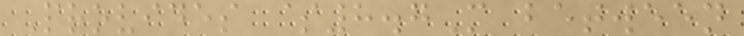Provides $8.7M between
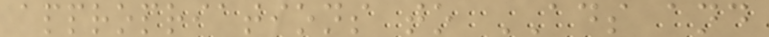appropriations to ADS and
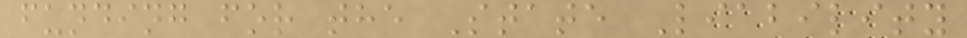funding for the State Liability
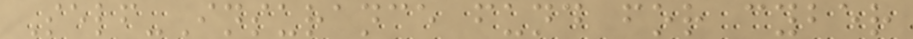Self-Insurance fund for cyber
